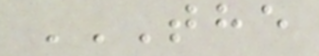THE
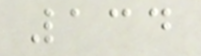134
